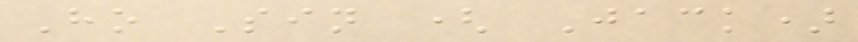Ho Sin ( Jack)
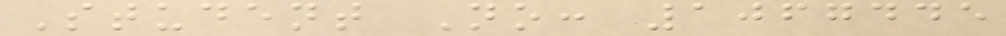Student No: 1067445
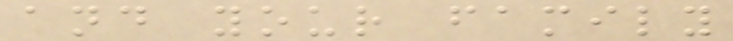and your family
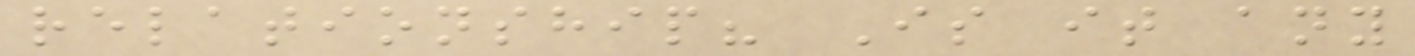relationship? Is it any
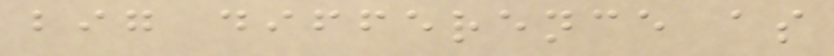big difference as
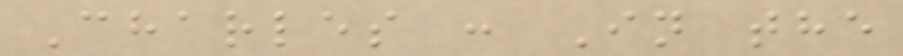Charles : In the
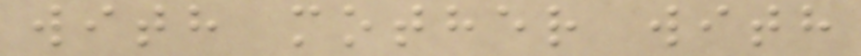with mother with
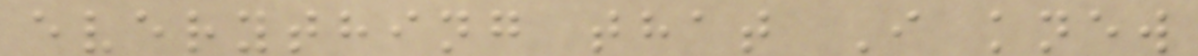everything that I knew
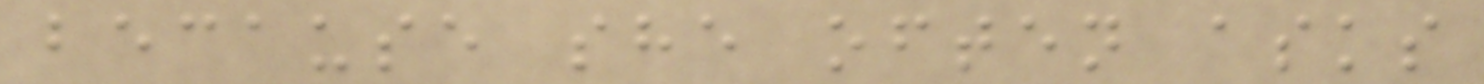because she often asks
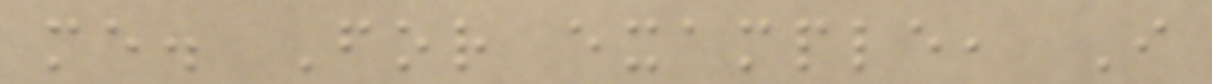me. For example, I
